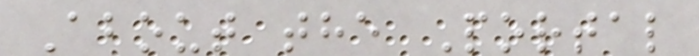About the Portal
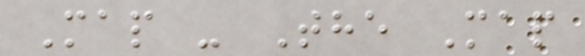Map - The Map
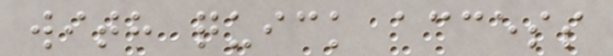with quick access
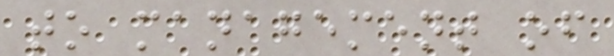to management of
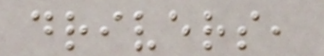drivers,
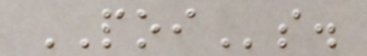POIs.
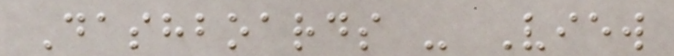Dashboards - View
